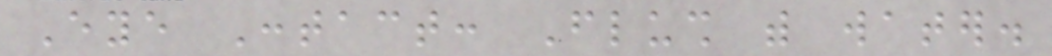Eye Contact: Flush with water.
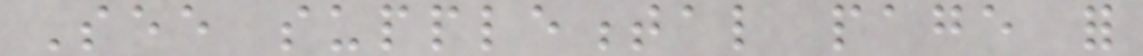See supplemental page for
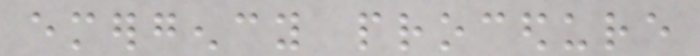emergency procedure
